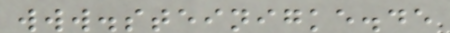www.steinigke.de
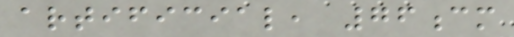artificial, 76cm
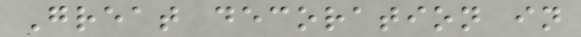Great decoration in
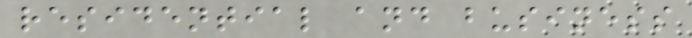residential and business
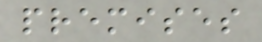premises
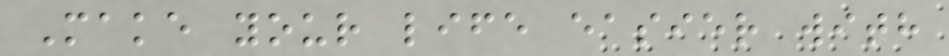Make your life easier with
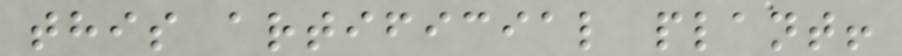this artificial plant!
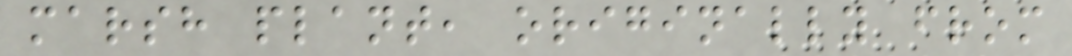marsh plant, originally from
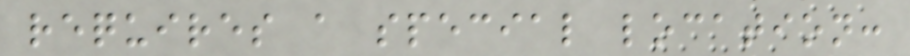requires a special location:
